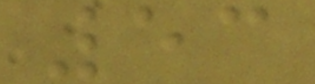53
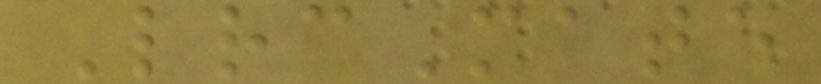LrcMate
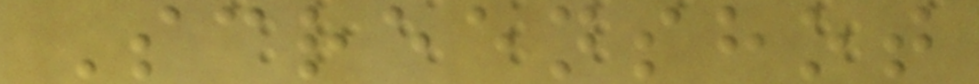Screenshot
